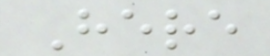Here
